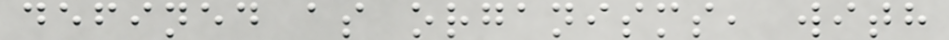defined as organisms, with
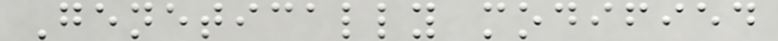Genetically modified
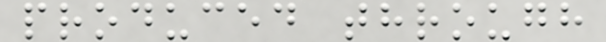produced through
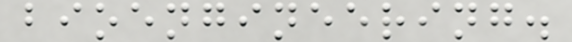bioengineering.
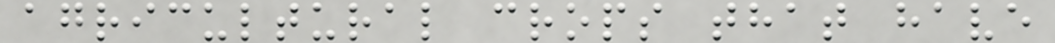agricultural crops that have
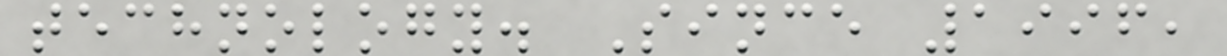technology. Since 1996,
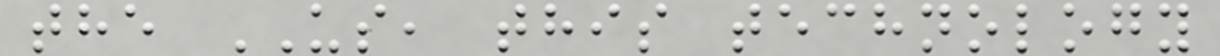the US, this technology
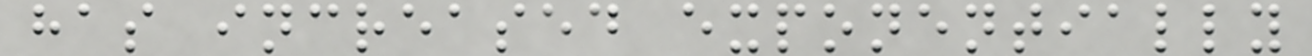has increased exponentially
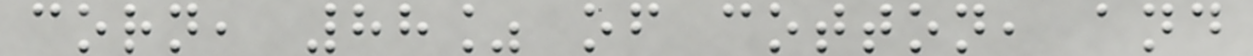corn, 88% of cotton, and
